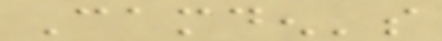Camden's
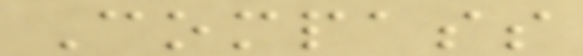Compass
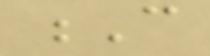C
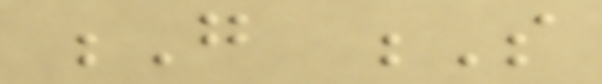G S
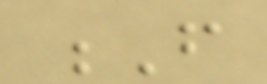F
